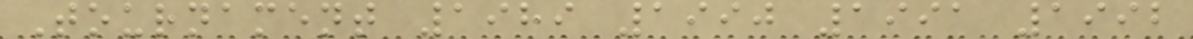Tournament 1989 1990 1991 1992
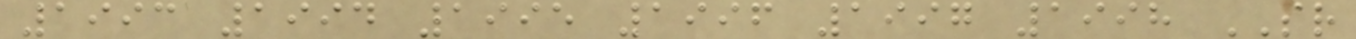1993 1994 1995 1996 1997 1998 SR
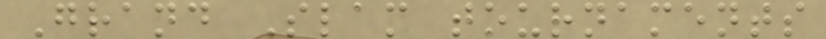Grand Slam tournaments
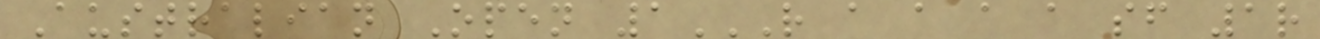Australian Open 1R A A A A SF 1R
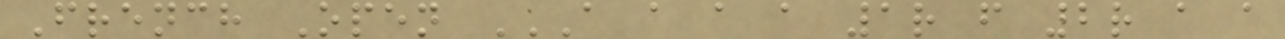French Open A A A A 1R F 2R A A
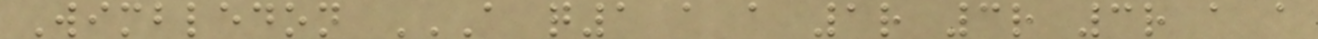Wimbledon A Q1 A A 1R 3R 3R A A
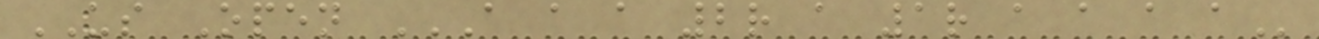US Open A A A 2R A 1R A A A A
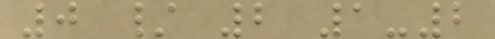0 / 2 1-2
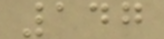147
